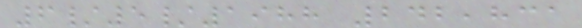6/5/1988 242,831
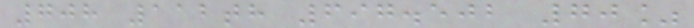708 112th 697.502 70%
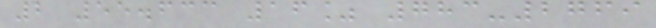2 55.633 16% 783-2769
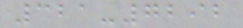321-7292
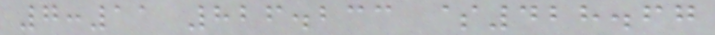7:11 826.233 $428.67
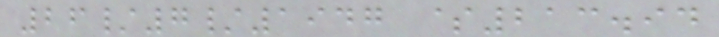26/7/1947 $213.94
